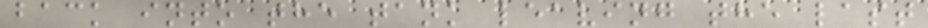back into the tank leaving the last
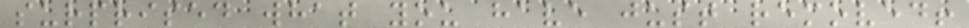surprised what you have just removed!
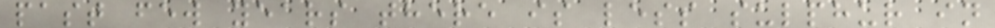past few years there is less sulphur in
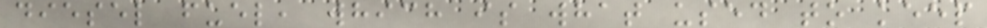diesel fuel, which is what used to keep
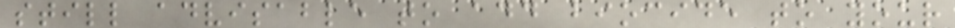still advisable to add biocide to your
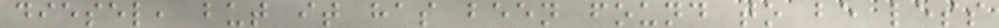diesel, but it has been found to be less
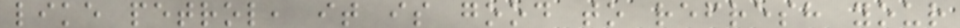like petrol, it is good to refresh your
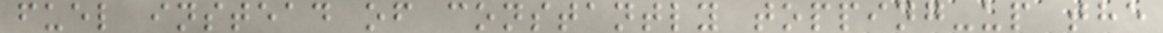fuel instead of constantly topping-up the
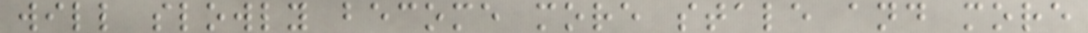will slowly become more stale and more
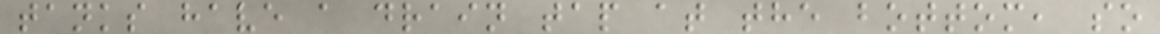tanks have a drain tap at the bottom, so
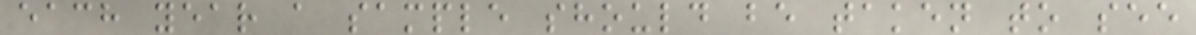each year a sample should be taken to see
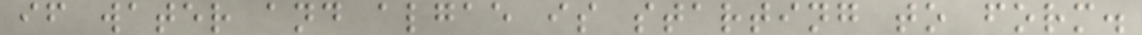if water and algae is starting to form.
